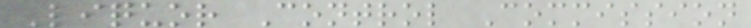Liquor Control Commission
